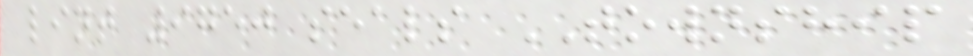lint 9750 seals TOWNSHIP
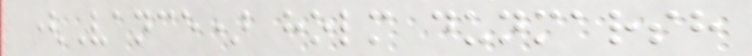(Vance) holm dunmarsh
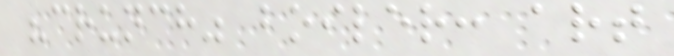"crunch" boiler: art
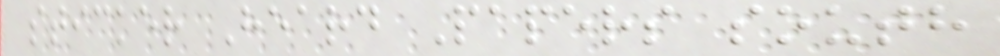sticker Heard Papers south
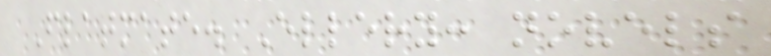Flatmate. Ellery: novels
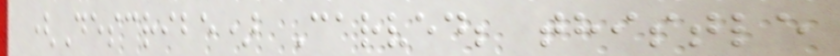(Describe) Carved; thistle
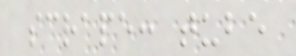scrape: tube
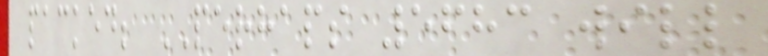packed; PERHAPS 5683 will
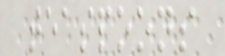teaspoons
